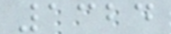1324
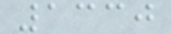1330
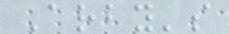Arby's
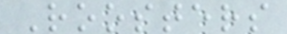Roosters
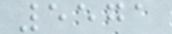5571
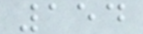154
